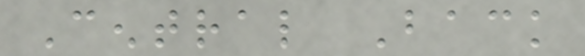Central Back
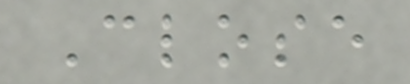Close
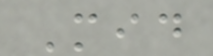Mid
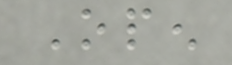Open
